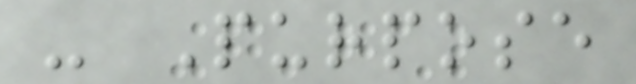- Purpose
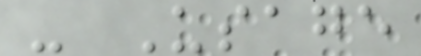- Usage
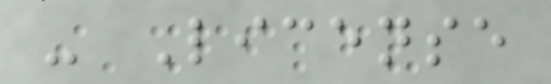- License
